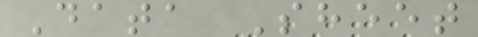Data Sheet
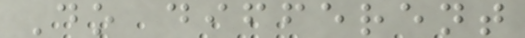Do different
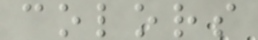colors
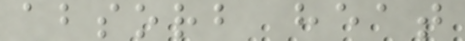absorb heat
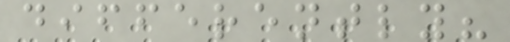differently?
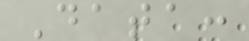Data:
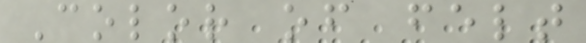Color of felt
